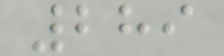289
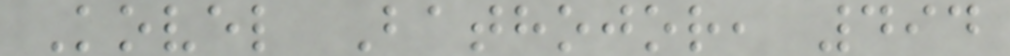Kovel Bathojor, 494
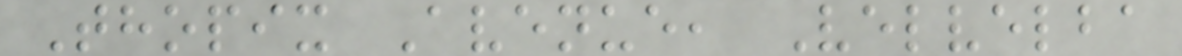Thopix Avenue, Velvelba
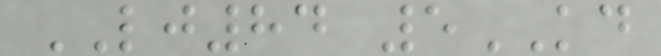LJ84 5KD
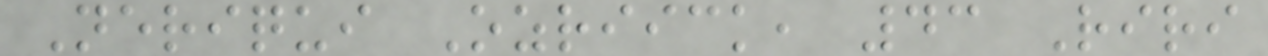Neriqui Ozriick, 43 Riri
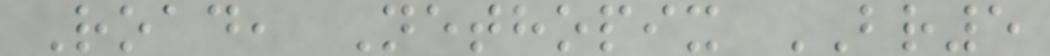Road, Nethopix BR5
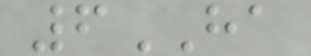6HA
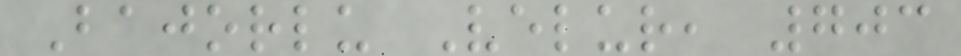Bajorlu Velur, 703
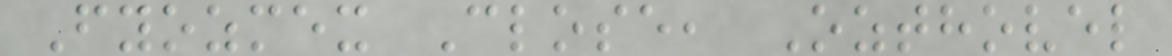Fyozmex Close, Ozthovel
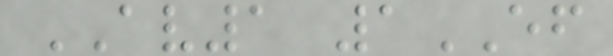AV1 1EF
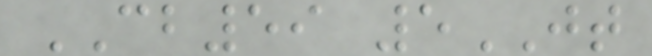CB59 5JT
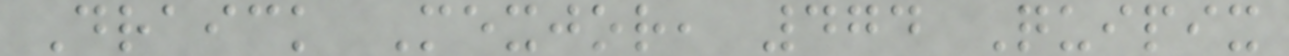Draick Mexjor, 474 Quipix
